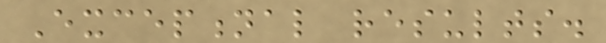Exceptional results.
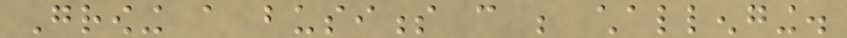Growing a business can be challenging.
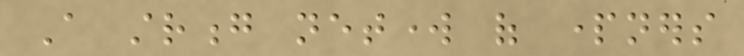A strong network of partners
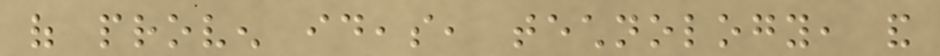of proven ideas, technology, and
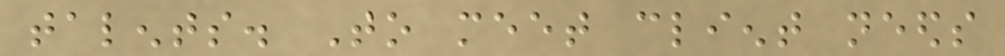talents. To meet client needs
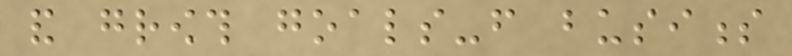and growth goals-from business
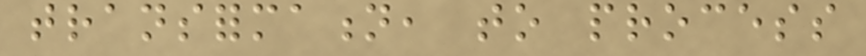transformation, to process
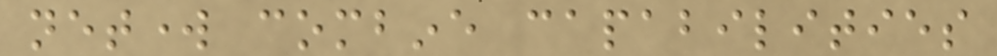network combine capabilities
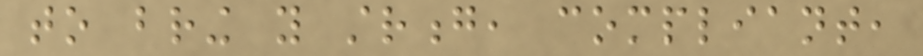to bring you strong, compliant,
